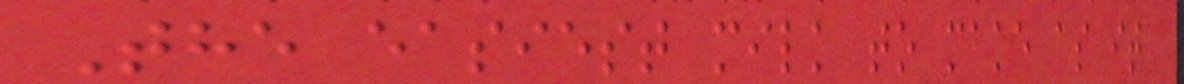The easiest milk to make as it
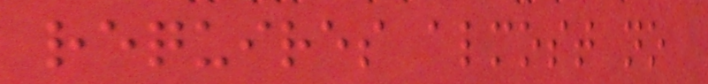requires almost no
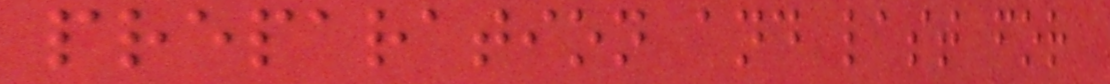preparation and last for
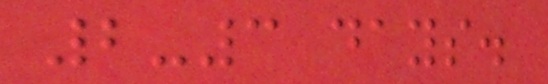2-3 days.
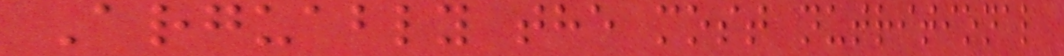Arguably the most nutritional
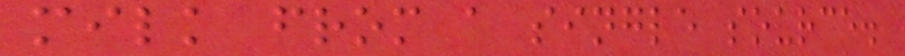milk from a single source.
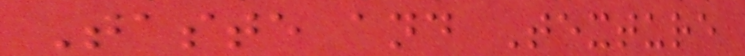Taste and Texture
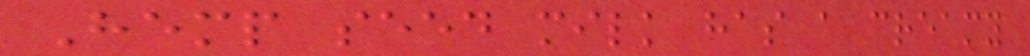Hemp seed milk has a creamy
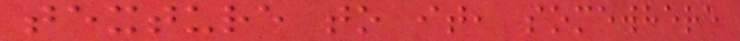texture to it, somewhere
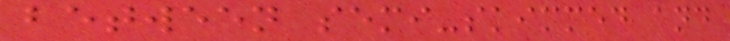between semi-skimmed and
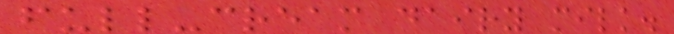full-cream dairy milk.
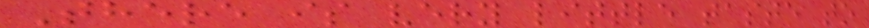There is very little taste to
